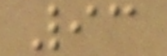93
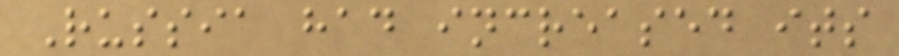Russia had increased its
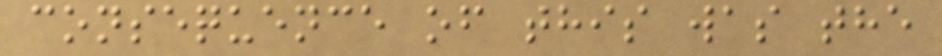consequence of this was the
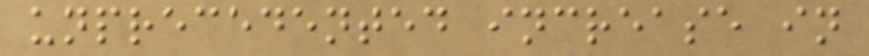unprecedented increase in
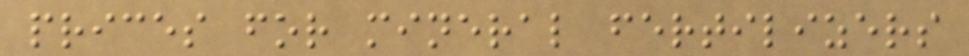prices for mineral fertilizers
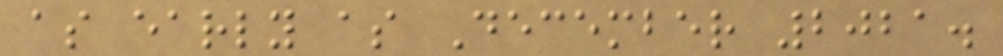as early as December 2021.
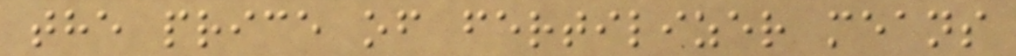the price of fertilizer means
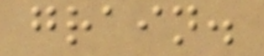grain.
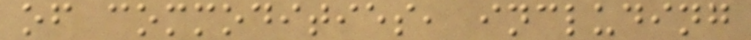of commodities, including
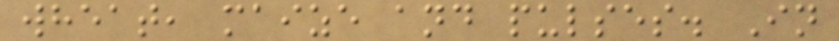wheat, maize and pulses. In
